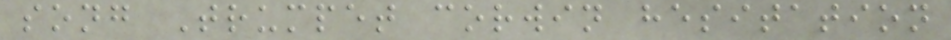song Trumpet corwin hesitation
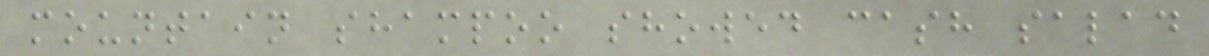mountain shampoo showed cash salad
